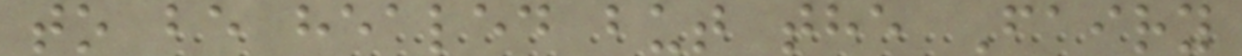to be healed but the Fairy
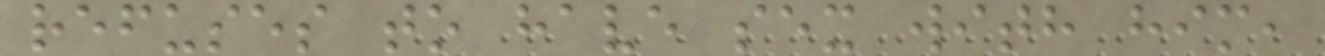refuses to have sex with him,
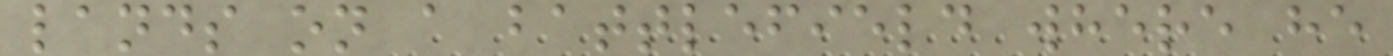lands on a battlefield where he
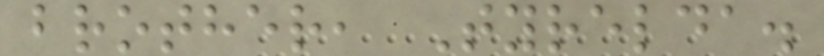brother, Tyrelda.
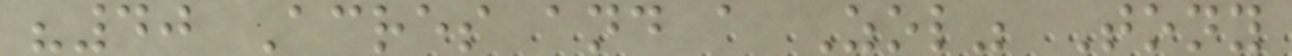"40 Acres and a Zol" Tony
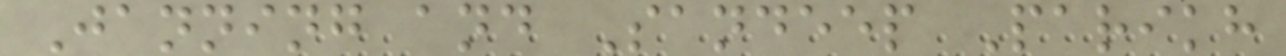Janning and Sandeep Parikh
